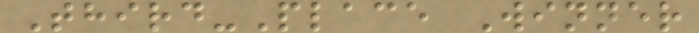Third-Place Winner
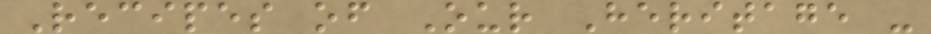Recipes of Our Heritage -
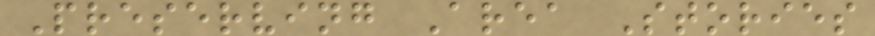Preserving Area Stories
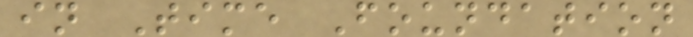in Time Foundation
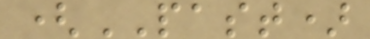(PAST)
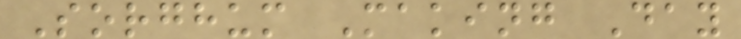Sorghum Making Day
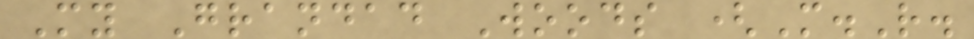My Grandad Woods (M.R.
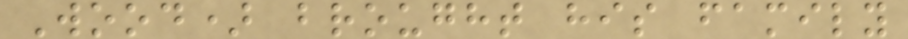Wood) brought his family
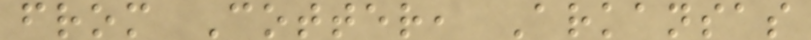from Cotter, Arkansas
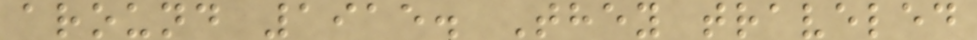around 1915. They traveled
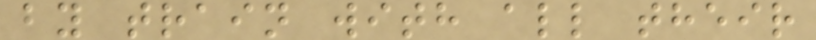by train with all their
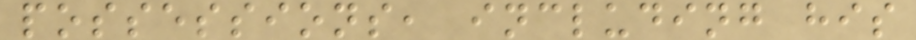possessions, including his
